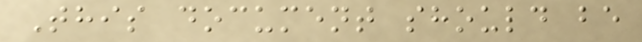This document should be
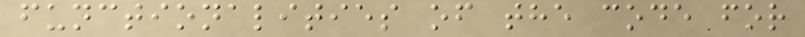functionalities of the code for
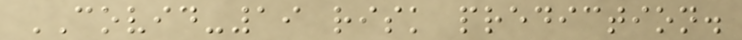COVID-19 risk prediction.
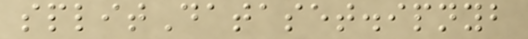splitDataset.ipnyb
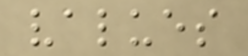values
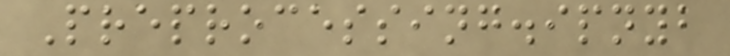Preprocessing.ipnyb
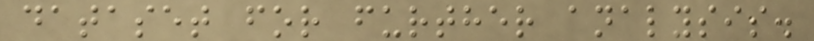dataset for further analysis.
